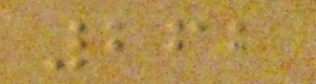262
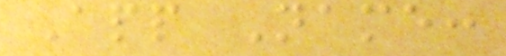App Name:
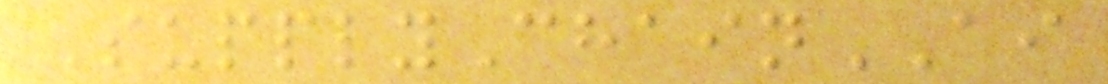SupplyChainAI
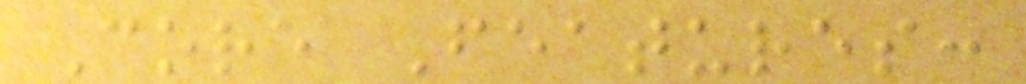Core Features:
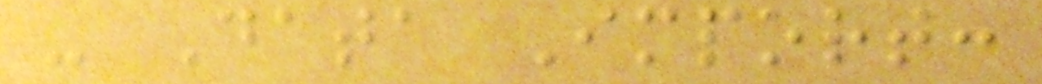- Data Import:
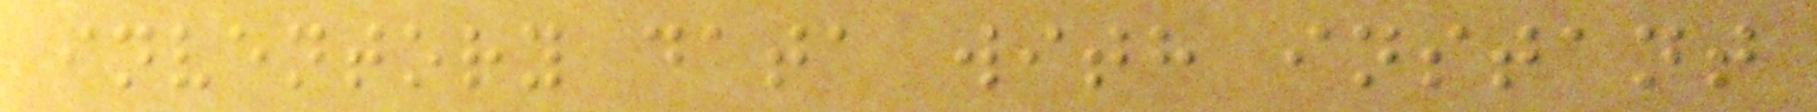inventory data with instant
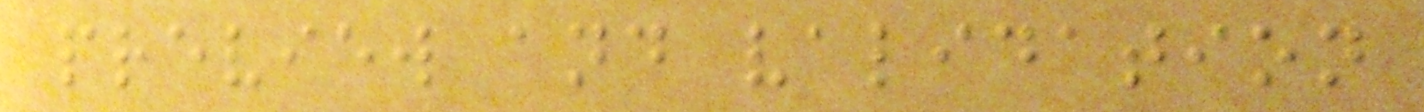preview and validation
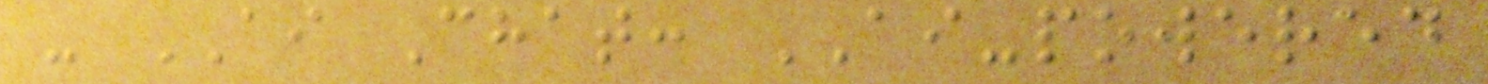- AI Chat: AI-powered
